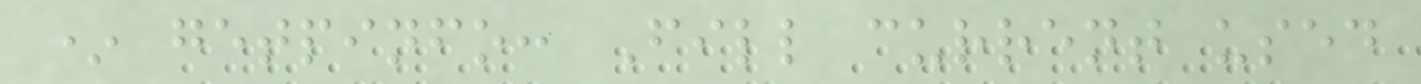* getpinfo: Fill current used
